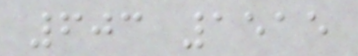603 1515
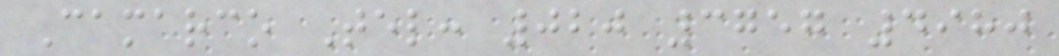Camarco Tel: 020 3757 4980
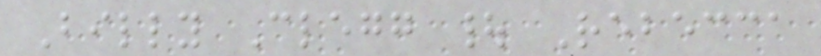Billy Clegg | Rebecca
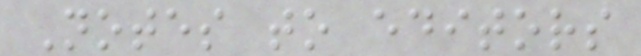Notes to editors
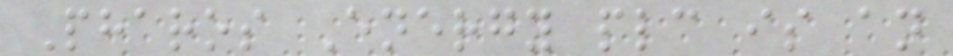Pharos Energy plc is an
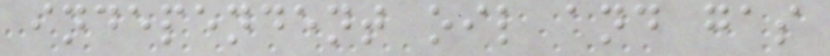independent oil and gas
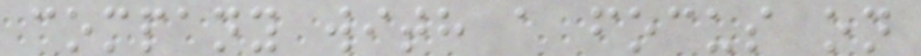company with a focus on
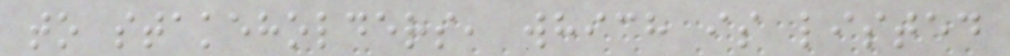to stakeholders, which is listed
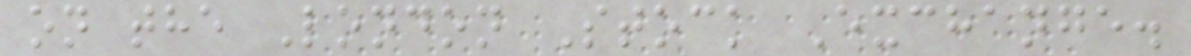on the London Stock Exchange.
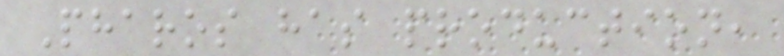Pharos has production,
